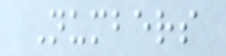Numbers
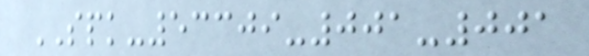SPK-53309-001-001
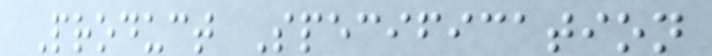Product Specification
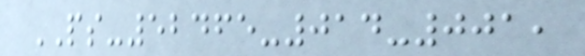PS-52465-014-001,
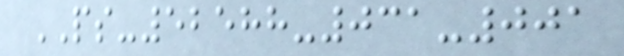PS-52588-031-001
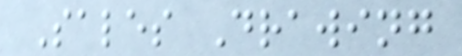Sales Drawing
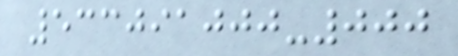533091000-000
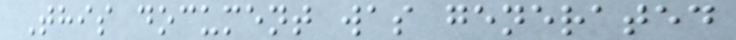This document was generated
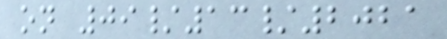on 09/13/2021
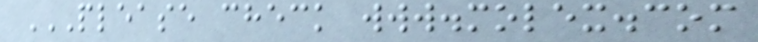PLEASE CHECK WWW.MOLEX.COM
